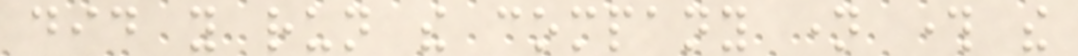did you run the company name through the
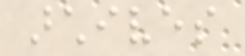archives
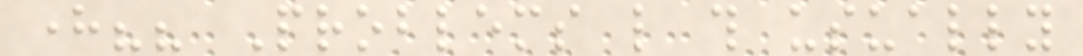here?? Problems like this usually
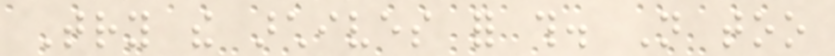Try the archives for this. Not too
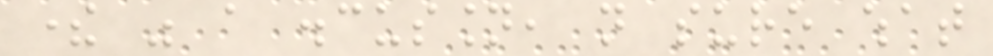there was a discussion, not sure what
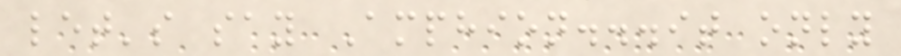let's say Amphion...it only
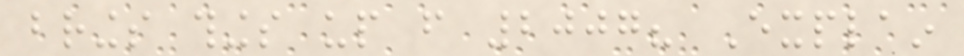brings things up from 2007? Explain
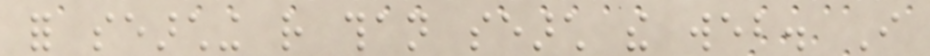for searching rather than search the web. I
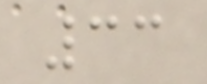33
